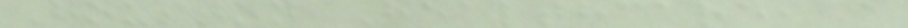Houston Healthcare, a
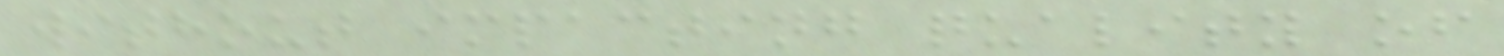without impacting quality of
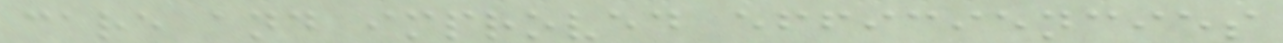care and improved efficiencies
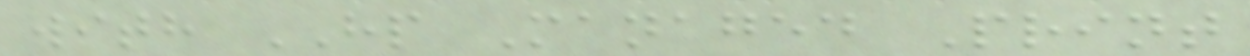with HP Managed Print
